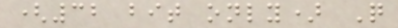(32 bit only) Q
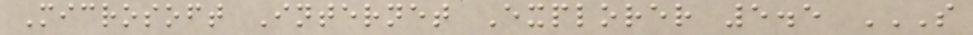Microsoft Internet Explorer 5.5 S
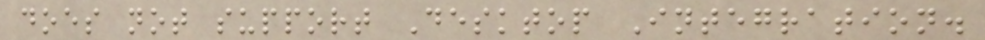does not support Desktop Integration.
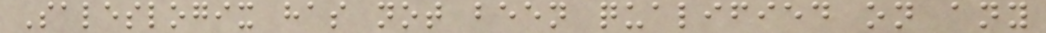Saleslogix has not been qualified on any
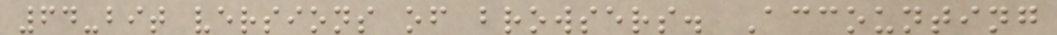64-bit versions of browsers. Accounting
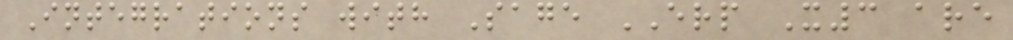Integrations with Sage ERP X3 are
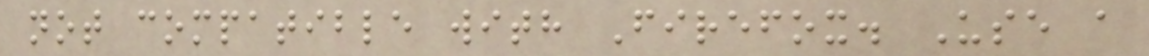not compatible with Firefox. Use a
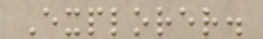Explorer.
